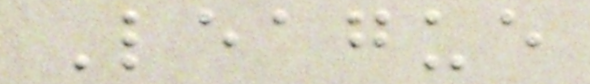League
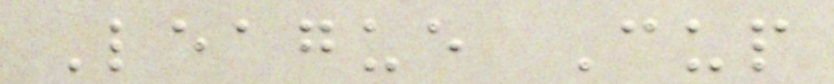League Cup
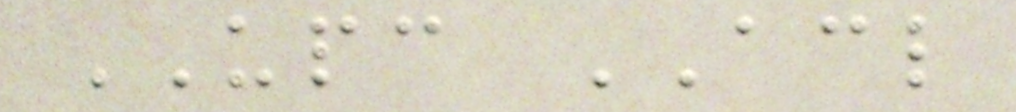UPC ACL
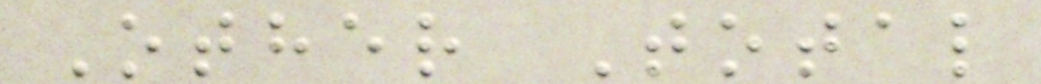Other Total
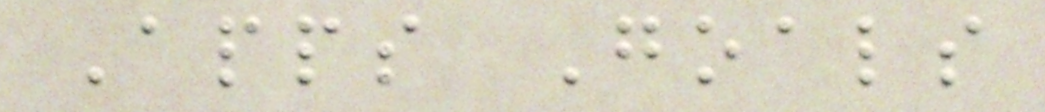Apps Goals
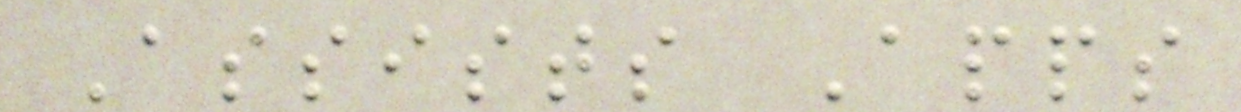Assists Apps
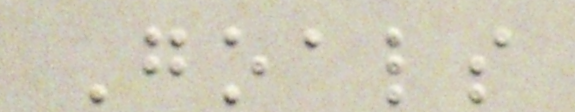Goals
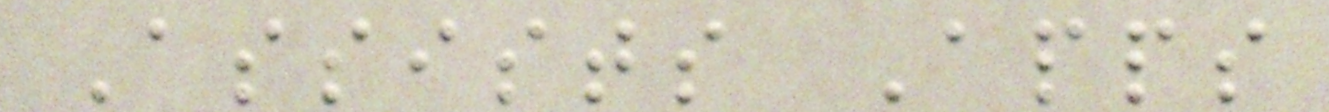Assists Apps
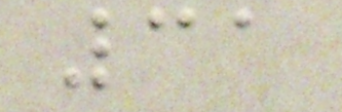31
